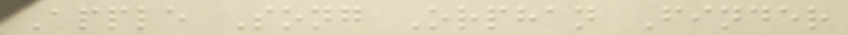Apple Song Orphan Finder
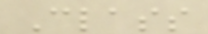Class
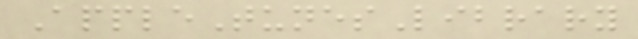AppleTunesLibrary
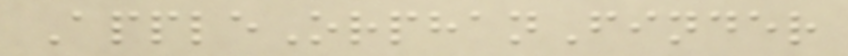AppleOrphanFinder
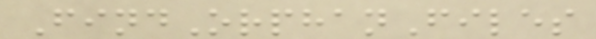FindOrphanFiles
